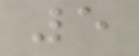5
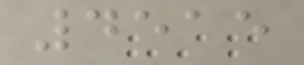4515
